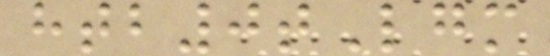htb0tLgm
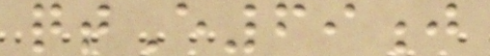qtE69j
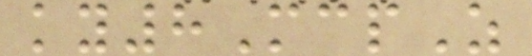ky8McpZ
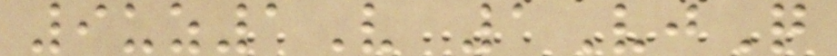9uz1V 1VjQ
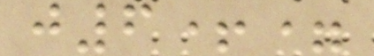j6+=
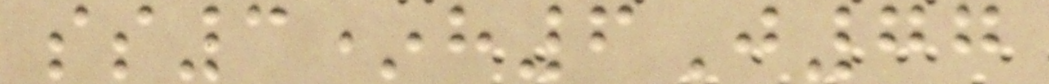ss3*h6J77
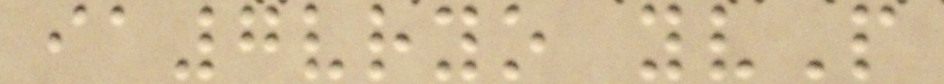ia7vryo yvP
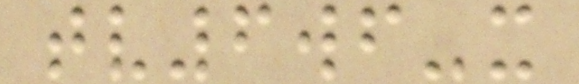tv6wf-x
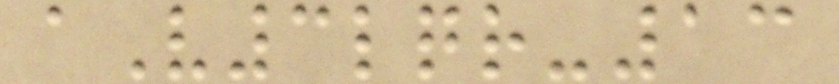aV3lqr-13
